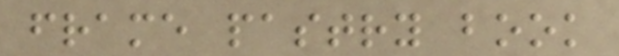frame pastry book
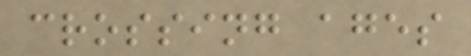crossing ages
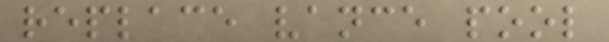replace vance pool
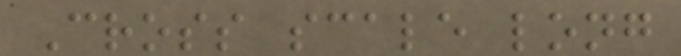Cross scale long
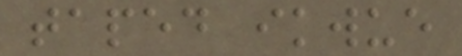taped ikwue
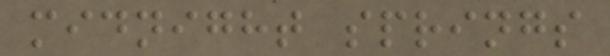midnight springs
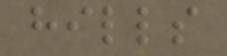hills
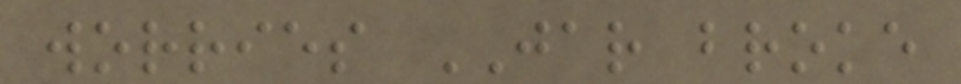worries JAR broke
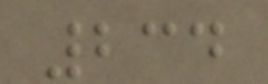234
